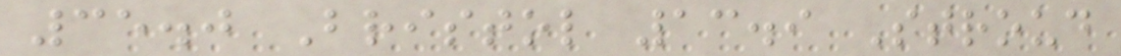35.0 Bristol 13.9 Stroud
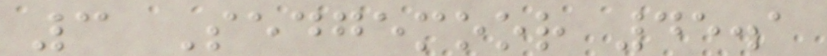3 Sedgemoor 45.1
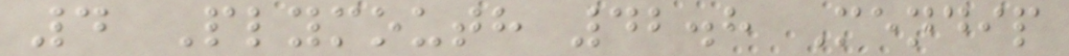4 Plymouth 42.8 Mendip
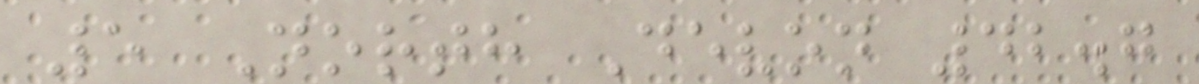5 North Devon 42.7
